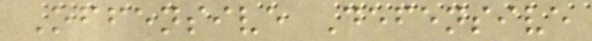Offensive Defensive
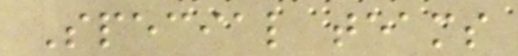Special teams
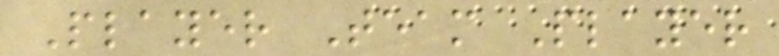Player Team Player
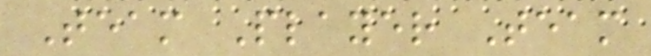Team Player Team
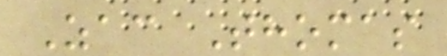Zac Thomas
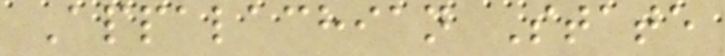Appalachian State
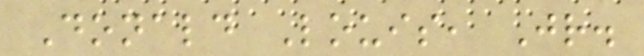Donald Louis, Jr.
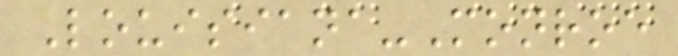Louisiana-Monroe
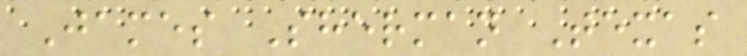James Sherman Texas
